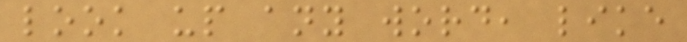look up any word, like
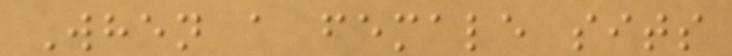When a female sits
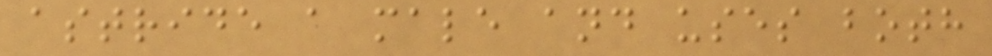astride a male and uses both
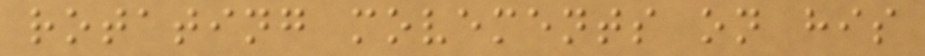rotating movements on his
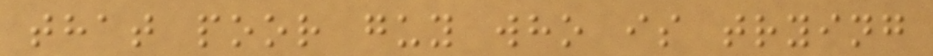that poor guy who is trying
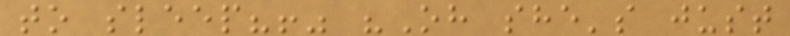to sleep?!" "Oh she's just
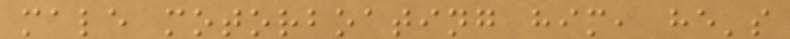male motorboating him, he's
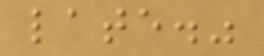late."
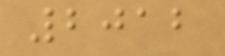2012
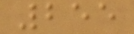255
